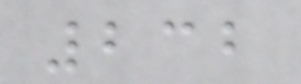232
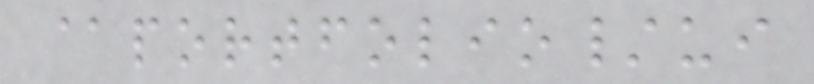@portfolio/ui
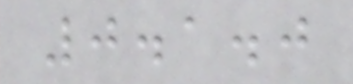0.1.0
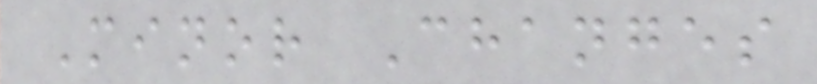Minor Changes
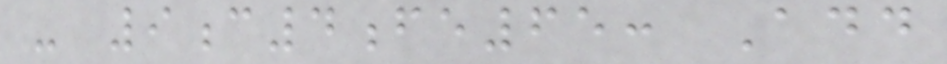- 9c4fe65: Add
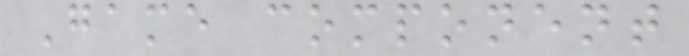Game component
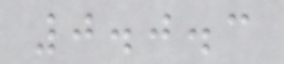0.0.3
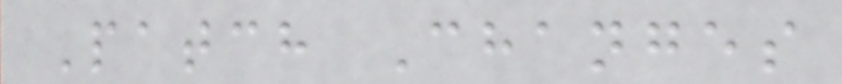Patch Changes
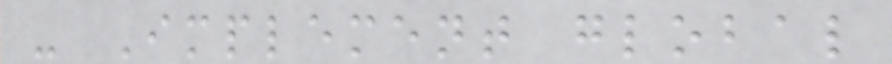- Implement global
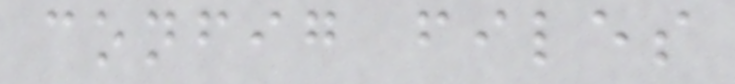config files
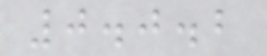0.0.2
